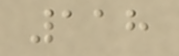118
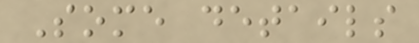Some details
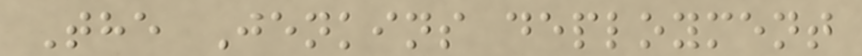The Jenkins deployment
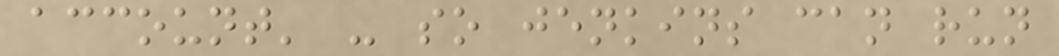account' - so jenkins can run
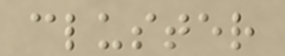cluster
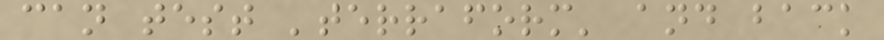can test 'terraform' and back
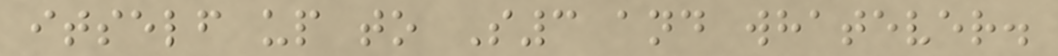itself up to S3 and whatever.
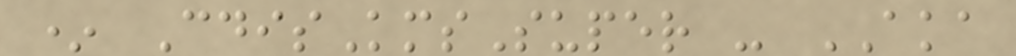* CdisKmsSuper - AKA
